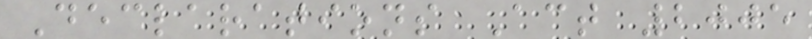Declarations Act 2005
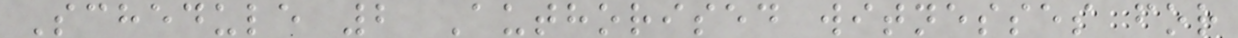Schedule 2 Authorised witnesses for
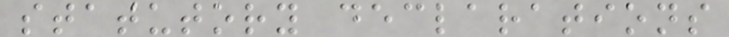statutory declarations
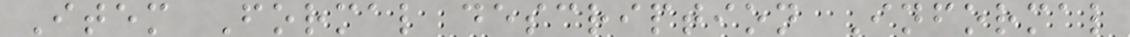Item Formal description Informal
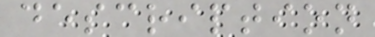description
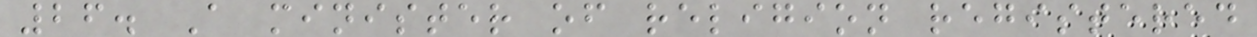26. A minister of religion registered
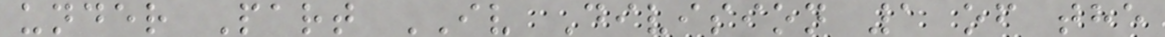under Part IV Division 1 of the
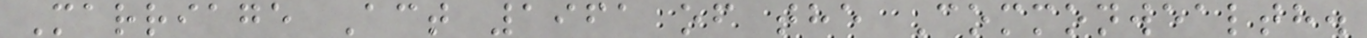Marriage Act 1961 of the Commonwealth.
